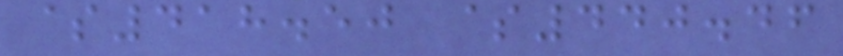$418.50 $440.46
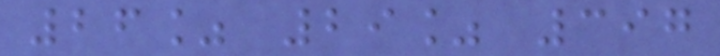26% 29% 397
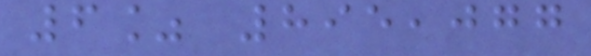6% 895,077
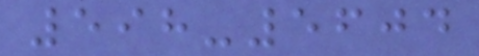598-5604
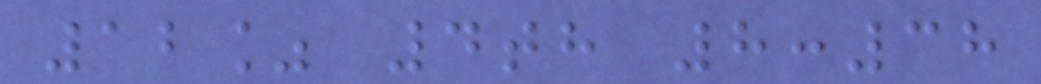12% 4th 8:38
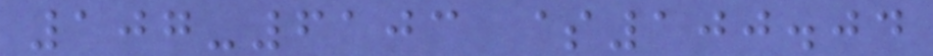107-6103 $100.04
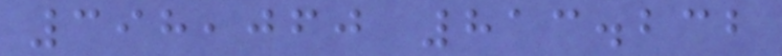398,060 813.232
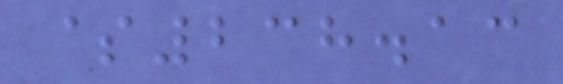$238.13
